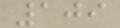109
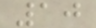10
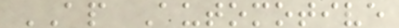AP Automotive
